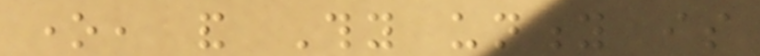one, and Thy unity is
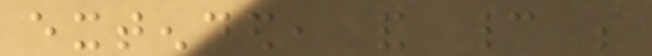extended, and cannot be
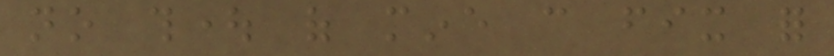no thought of mine can fix for
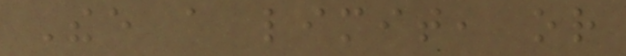Thee a limit, or
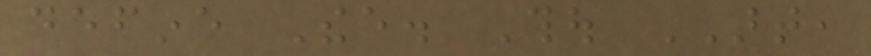define Thee. Thou ART,
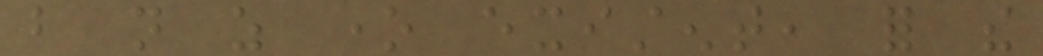but not as one existent, for the
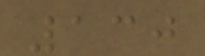130
